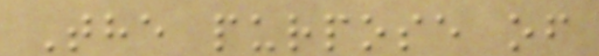The purpose of
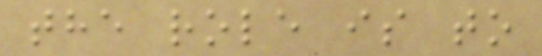the role is to
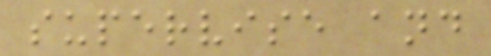supervise and
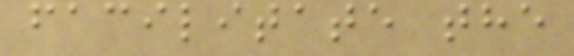facilitate the
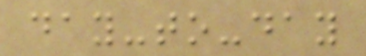day-to-day
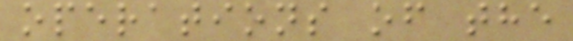operations of the
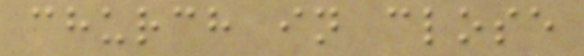church in close
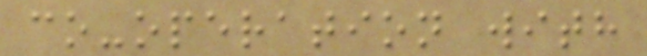co-operation with
